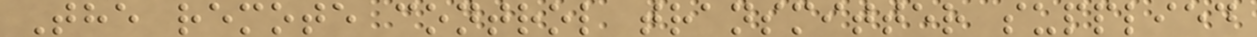The remote control transmitter supplied
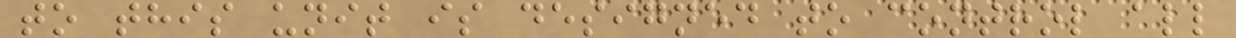to this unit is designed to control all
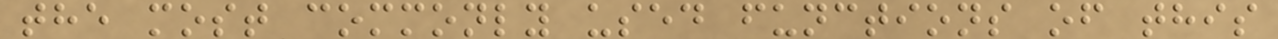the most commonly used functions of this
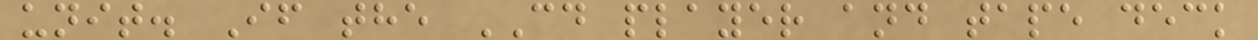unit. If the CD player and tape deck
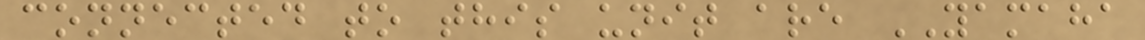connected to this unit are YAMAHA
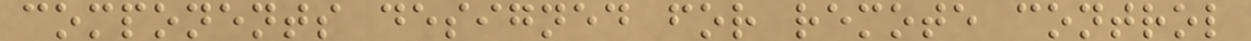components designed for remote control
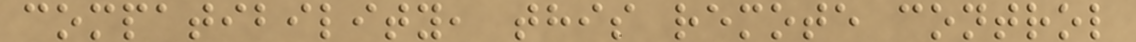compatibility, this remote control
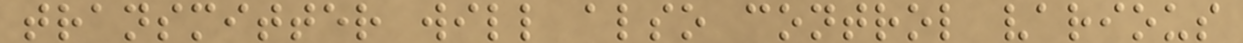transmitter will also control various
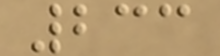233
